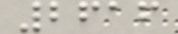2616
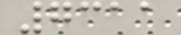7311
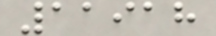11918
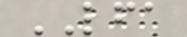LFA
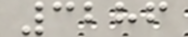3286
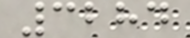3284
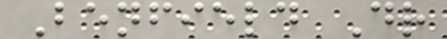Benfield Dr
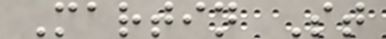Martin St
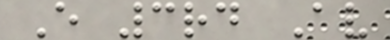E 3rd Av
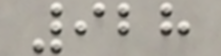928
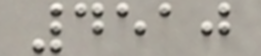4510
